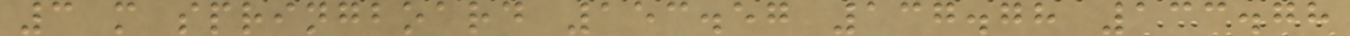3 m springboard 153.57 137.78 133.78
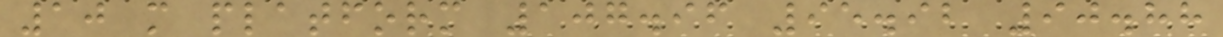10 m platform 107.96 95.92 90.88
